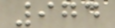974
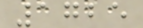1725
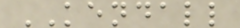KENDALL
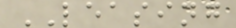LEASING
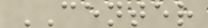CENTER
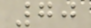70
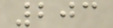203
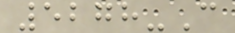5278-C
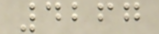4267
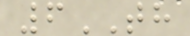6TH
